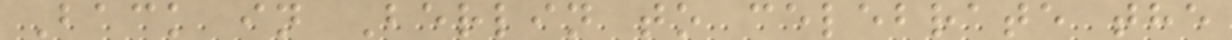Back in Berlin to celebrate the
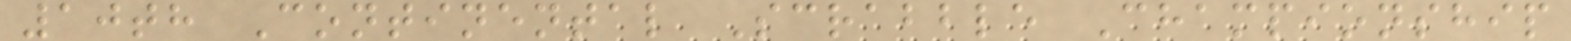10th Continental Scrabble Championship
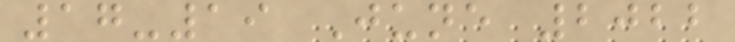17-19 June 2022
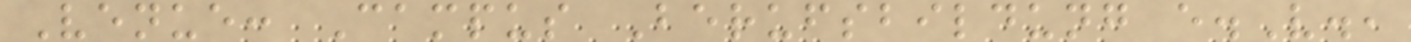Venue: Campus Berufsbildung e.V.,
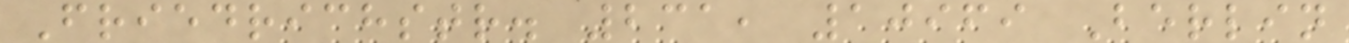Friedrichstr. 231, 10969 Berlin
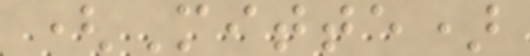(Mitte)
